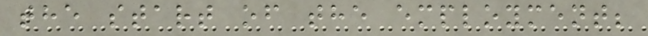the start of the employment;
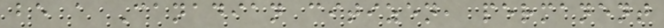be a Canadian citizen, permanent
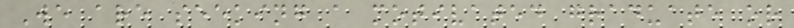We are seeking a motivated graduate or
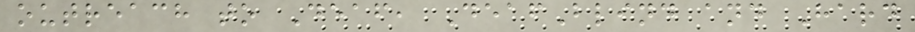outreach to Deaf, DeafBlind and Hard
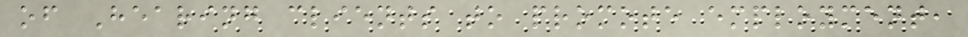of Hearing clients to promote employment,
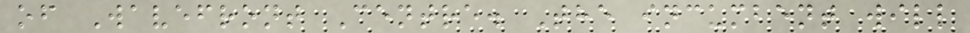of Wavefront Centre. The incumbent will
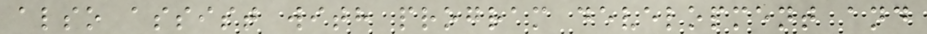also assist with program development and
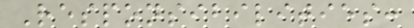Responsibilities:
